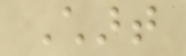Chart
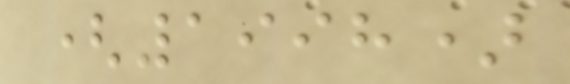(1998)
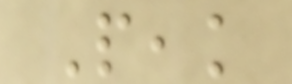Peak
